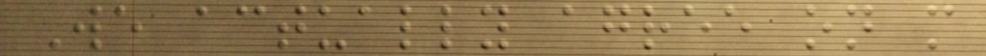We actually agree on more
